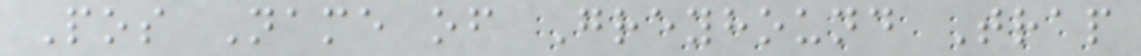Pos Name of Greyhound Trap
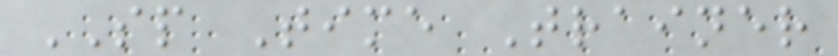SP Time Trainer
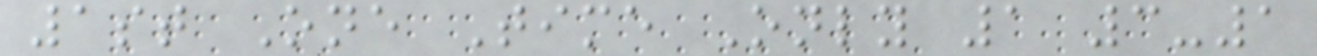1st One Time Only 1 3-1
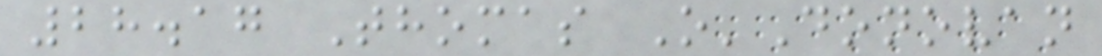28.17 Thomas O'Donovan
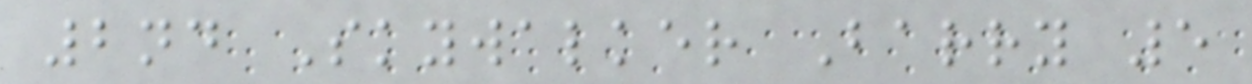2nd Skywalker Barry 5
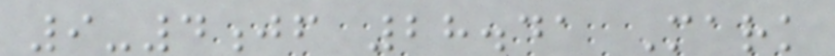9-4jf 28.41 Mark
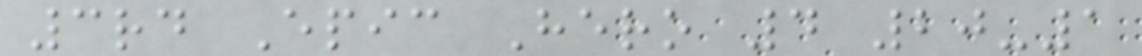3rd Epic Hero 4 20-1
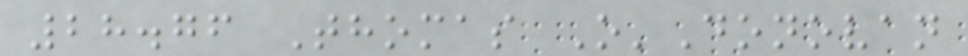28.76 Thomas O'Donovan
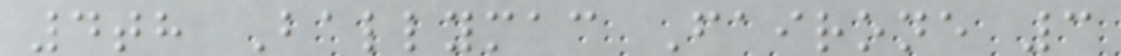4th Ballymac Fairone 3
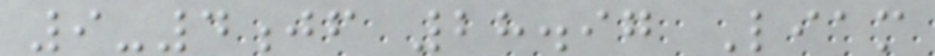9-4jf 28.97 Liam
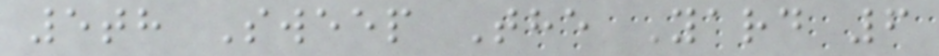5th Sweep The Yard 6
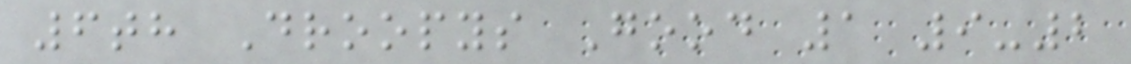6th Droopys Good 1 9-2
